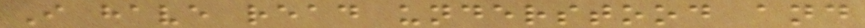I have read understood and
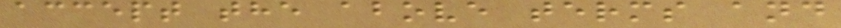accept the above terms and
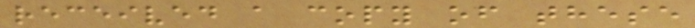received a copy of these
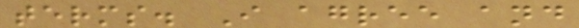terms. I agree and
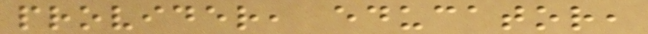provider, educator,
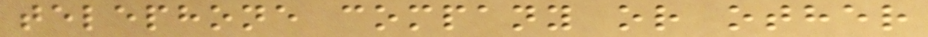telephone company or other
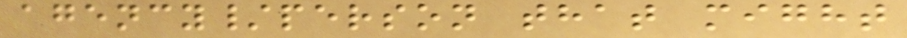agency/person that might
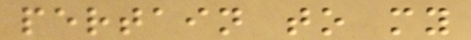pertain to my
